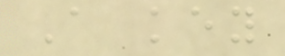A key
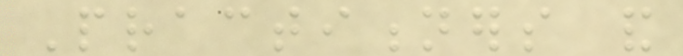Practitioners and
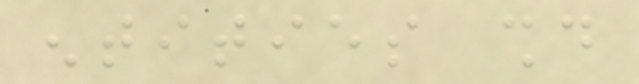entities should
